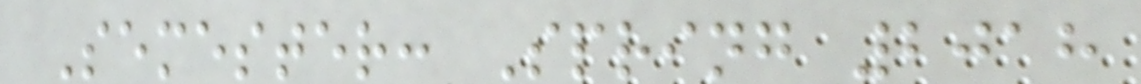Semester: Spring 2018
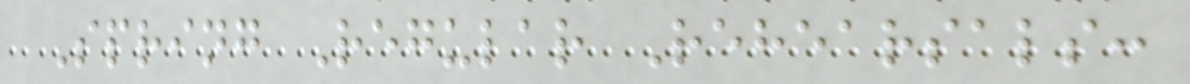Spring Regular Rehearsals:
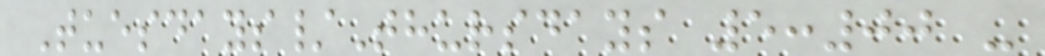Tuesdays/Thursdays 5:00 -
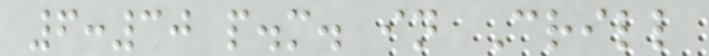6:30 p.m. in Crill
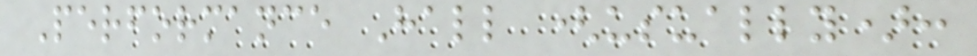Performance Hall (usually):
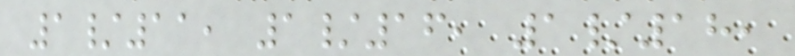1/11, 1/16, 1/18,
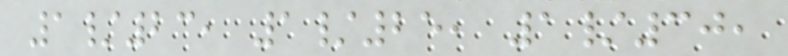1/23, 1/25, 1/30,
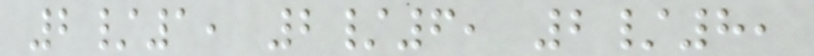2/1, 2/6, 2/8,
